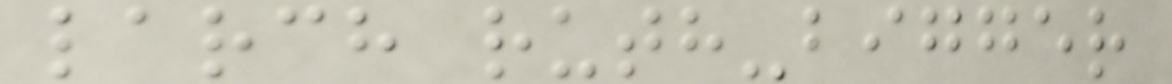larch ruth-bigger
